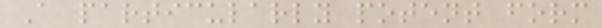A particularly potent form
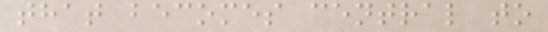that becomes central to
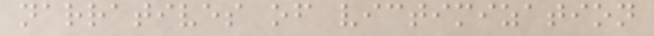narratives of victimization
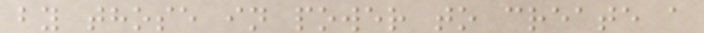by those in power to create a
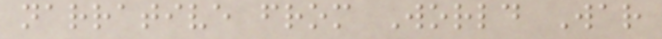narrative from World War
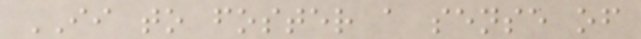II to foster a sense of
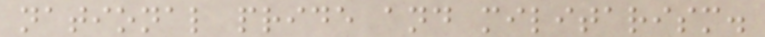national pride and militarism.
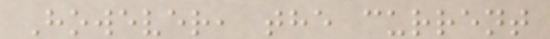However, the current
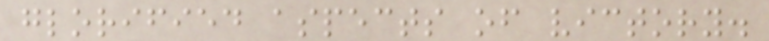glorified aspects of victory.
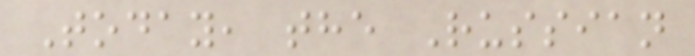Today, the Russian
